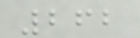262
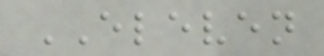ELEVEN
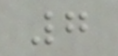7
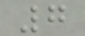7
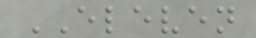ELEVEN
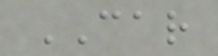CAR
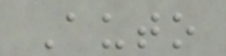Auto
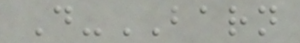D-BARN
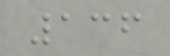136
